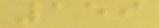159
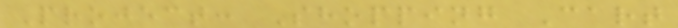Project: Shopping Cart
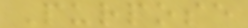Purpose
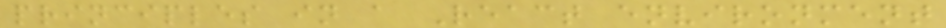principles in a React environment
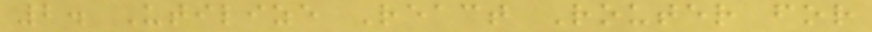2. Utilize React Router for
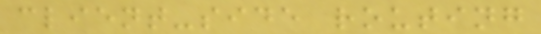client-side routing
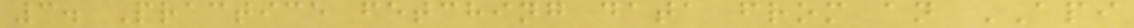3. Practice fetching data from an API
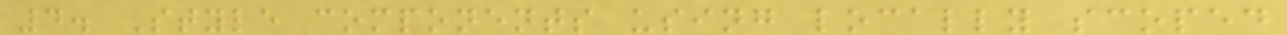4. Style components using locally scoped
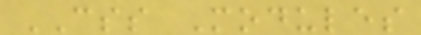CSS Modules
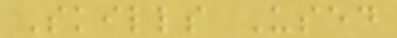Skills Used
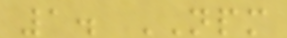1. NPM
